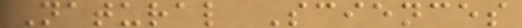Natural Sciences
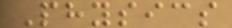Physics
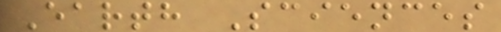Earth Sciences
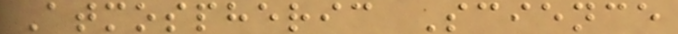Atmospheric Science
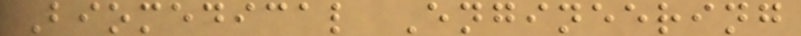Biomedical Engineering
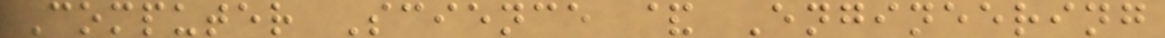Computer Science & Engineering
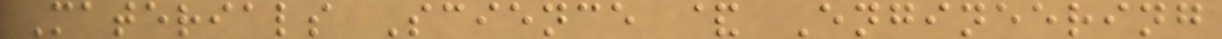Materials Science & Engineering
